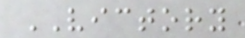VICTORY
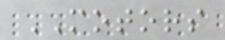MOTORS
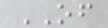OF
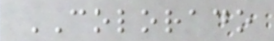COLORADO
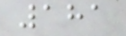181
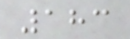183
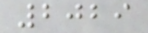2029
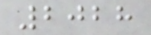2028
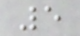5
